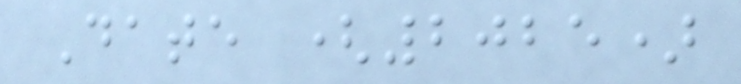Date (2025)
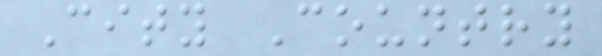City Country
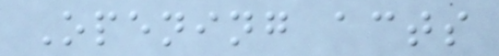Opening acts
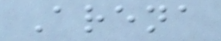Arena
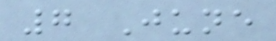7 June
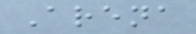Arena
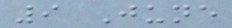9 June
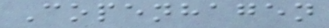Copenhagen
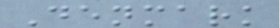Denmark
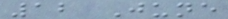12 June
